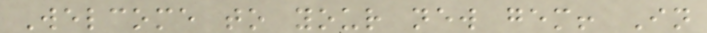Welcome to your new gem! In
